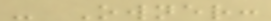- Owner:
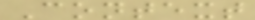Context
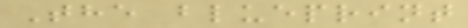The blueprint
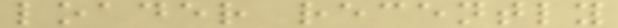loader recently
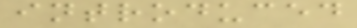introduced
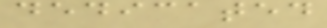dedicated
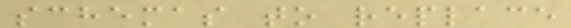schemas to replace
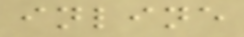inline
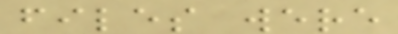files were
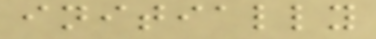initially
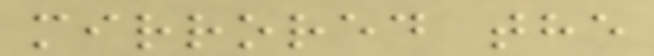mirrored the
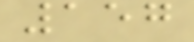157
